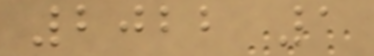2022 1
